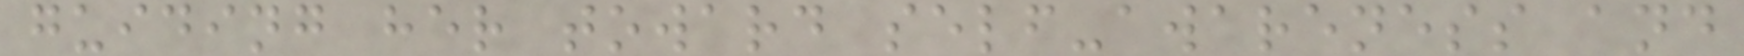guiding her toward self-awareness and
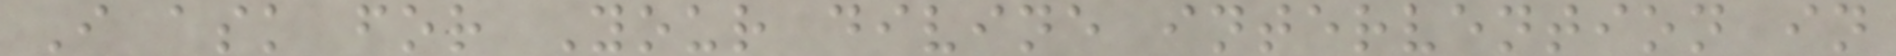I ask for Your divine intervention in
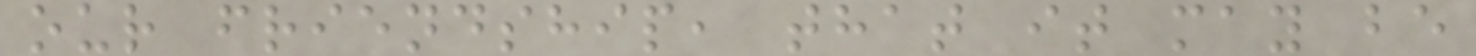our friendship, that it may be
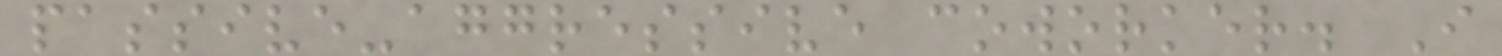passive-aggressive coworker. I
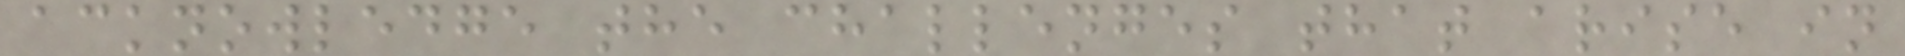acknowledge the challenges that arise in
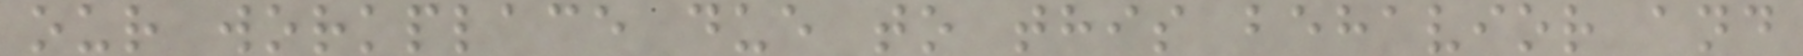our workplace due to this behavior and
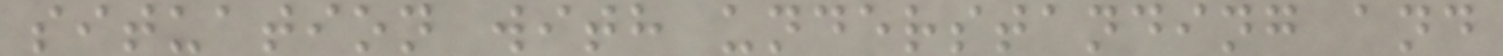situation with understanding and
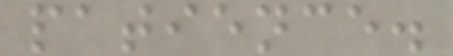patience.
